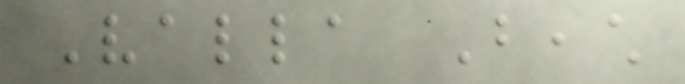Valla Beach
